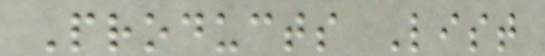Products List
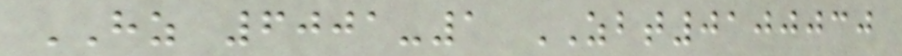HZ 6001-1 ZBT0100030
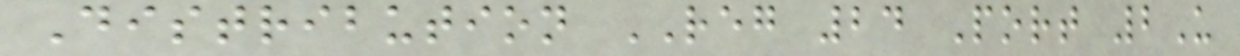Distribution REG 24 Port 2U
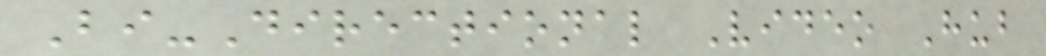Bi-Directional Video Hub
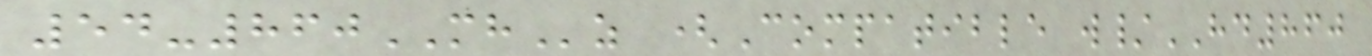54-860MHz (Compatible w/HD860
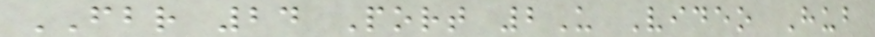FBR 24 Port 2U Video Hub
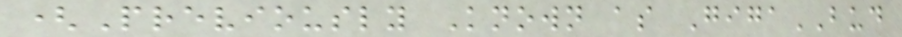(Previously Known as GigaBUD
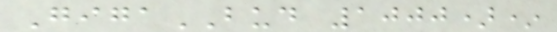GigaBUD 1000)*
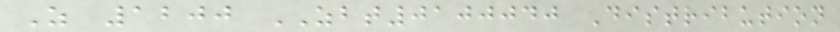Z 1200 ZBT0100040 Distribution
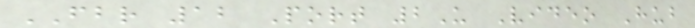FBR 12 Port 2U Video Hub
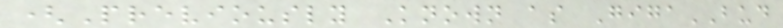(Previously Known as GigaBUD
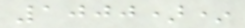1000)*
